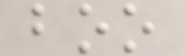boo
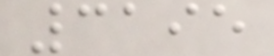3195
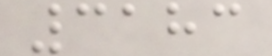3183
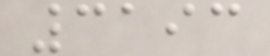3193
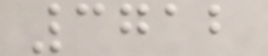3712
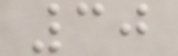30
